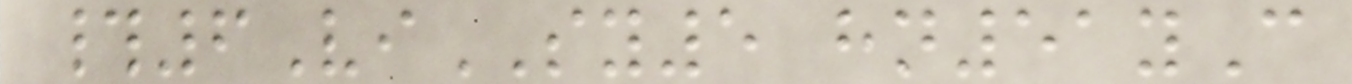#6ViSY5 hn51yC
